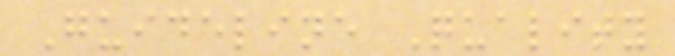Guideline Quality
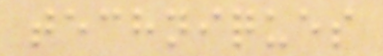techniques
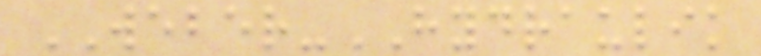WEBER-HYDRAULIK
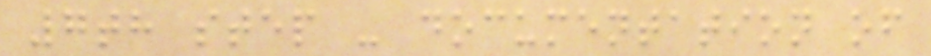7th step - documentation of
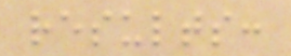results:
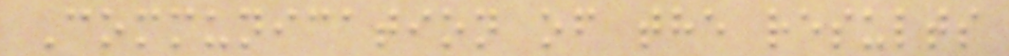Communication of the results
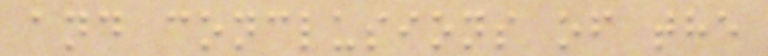and conclusions of the
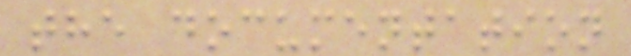the documentation
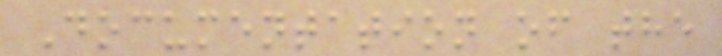Documentation of the
